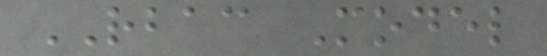RBAC Model
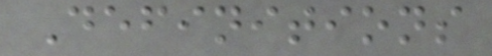Definitions
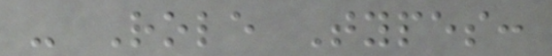- Role Types:
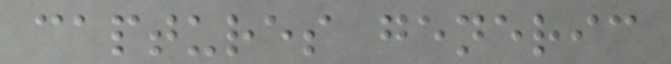captures generic
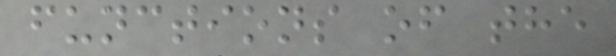functions of the
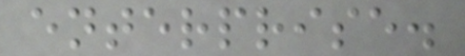enterprise.
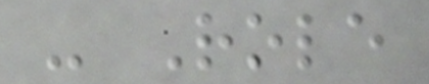- Role
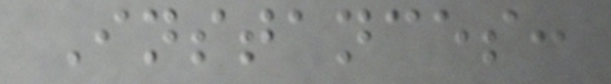Instances:
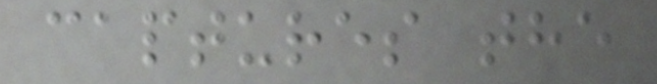captures the
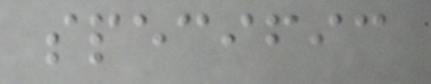specific
